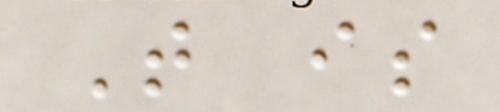That is
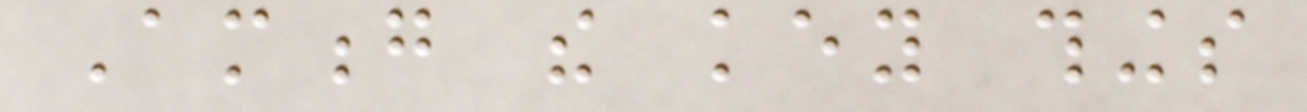Among the key things
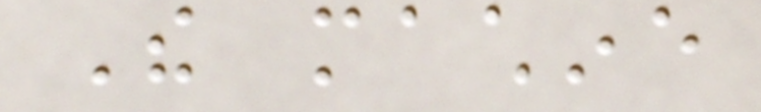The machine
